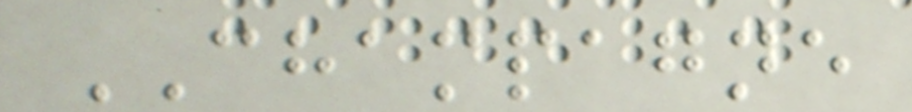CHAMPAGNE
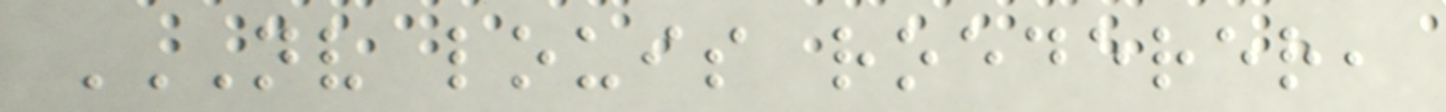NV LOUIS ROEDERER,
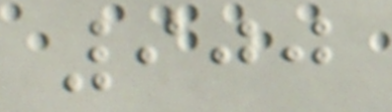900
